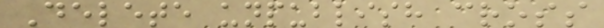Delete unpublish cross
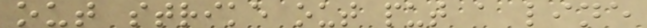out strike out put a line
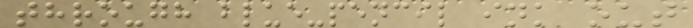through blue-pencil ink out
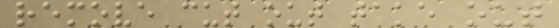remove cut out take out
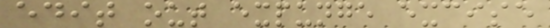edit out expunge excise
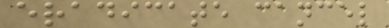eradicate cancel
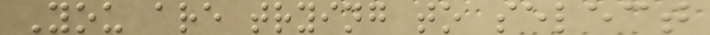You are trying to select
